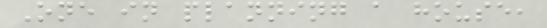One in planning a house,
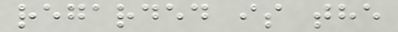regarded is the
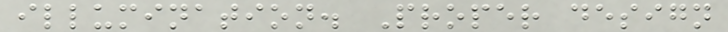illumination. Proper design
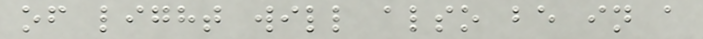of light will also be in a
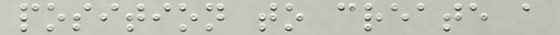position to create a
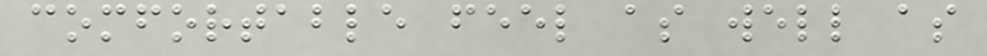comfortable feel as well as
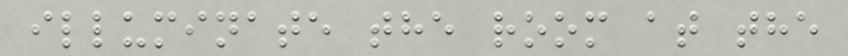illuminate the room at the
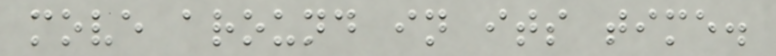move around in its time.
